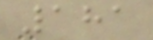181
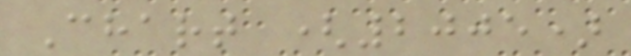Chart (2005)
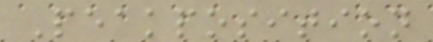Peakposition
